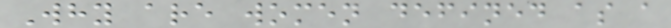Why are women defined as a
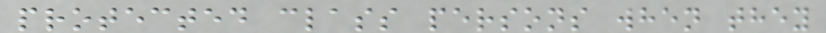protected class persons when they
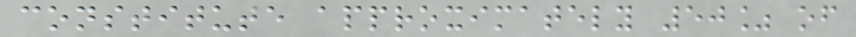constitute approximately 50% of
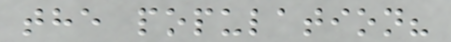the population?
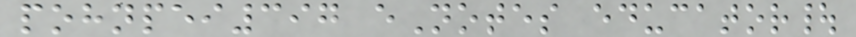pohnpei397 eNotes educator|
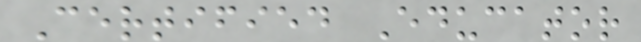Certified Educator
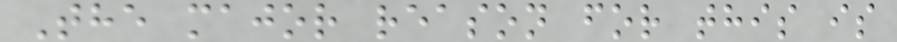The major reason for this is
